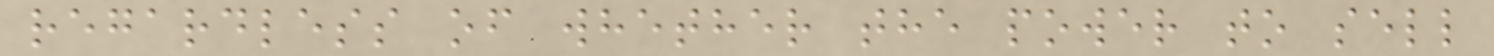regardless of whether the power to sell
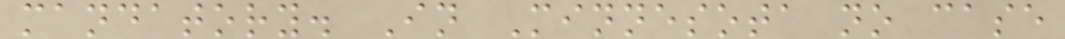mandatory. In Minnesota no case
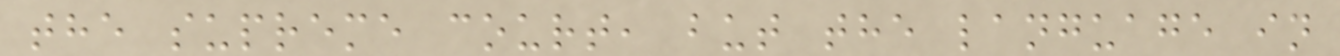the supreme court, but the language in
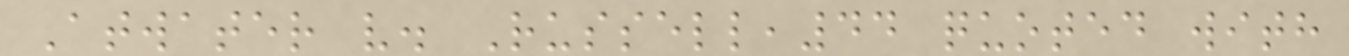Atwater v. Russell,44 quoted with
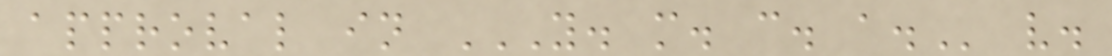approval in Y. M. C. A. v.
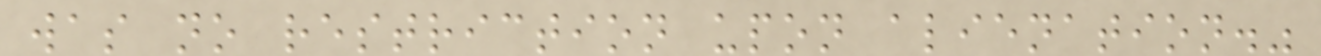was no restriction upon alienation."
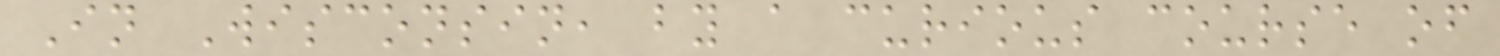In Wisconsin, by a curious course of
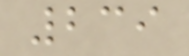239
